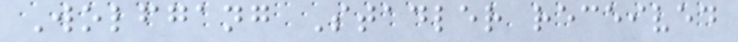Wolfgang Stadler received
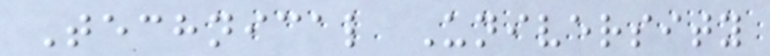Technical University
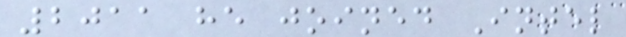2011 he joined Intel
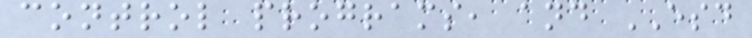control programs, and ESD
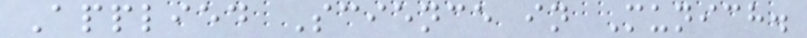Applied Science in Munich.
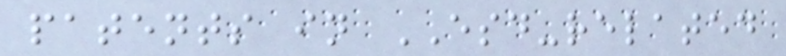patents in ESD-related
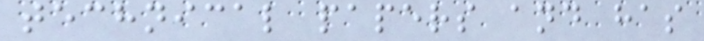technical papers and has
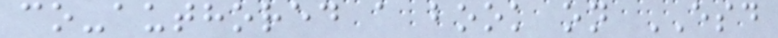co-authored a book on ESD
